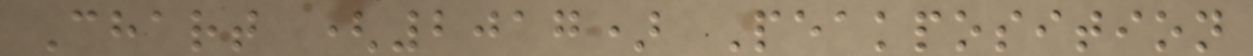Chart (2017) Peakposition
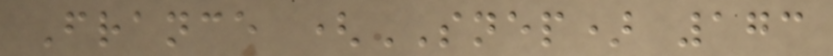France (SNEP) 173
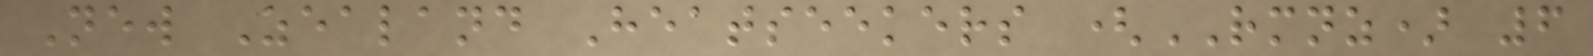New Zealand Heatseekers (RMNZ) 6
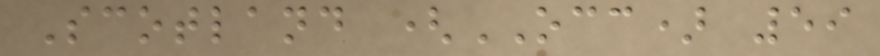Scotland (OCC) 59
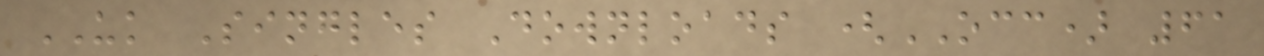UK Singles Downloads (OCC) 61
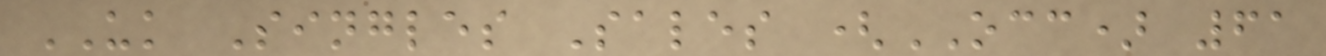UK Singles Sales (OCC) 61
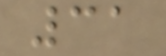31
